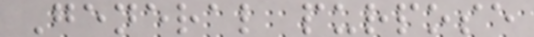General purpose
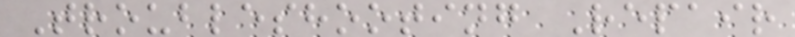Troubleshooting Repair
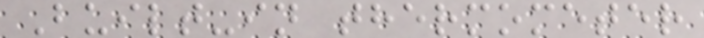Built-in thermometer
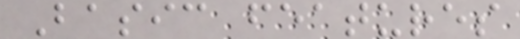Basic features
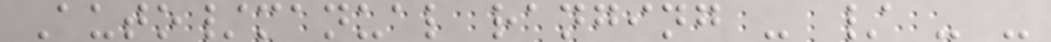Auto/manual ranging - / - -
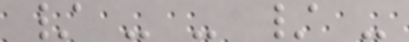/ - - / -
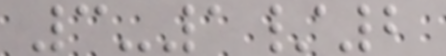3-1/2
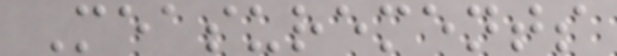Measurements
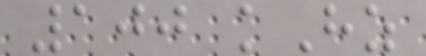100 kHz
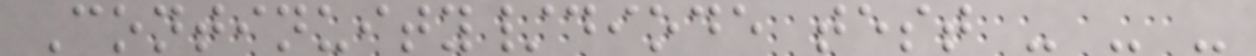Continuity/diode test - - -
